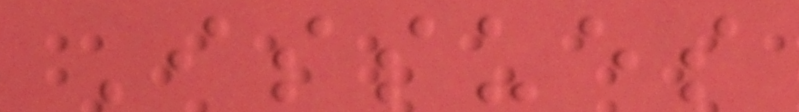Issues
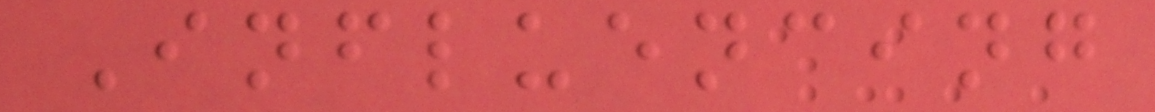Influencing
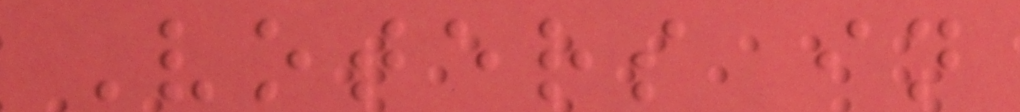Voters in
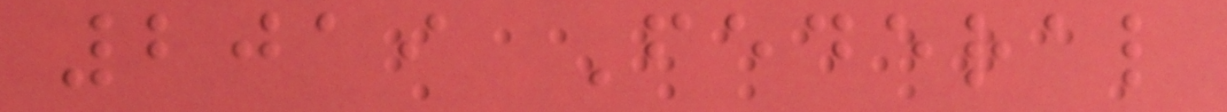2019 Federal
